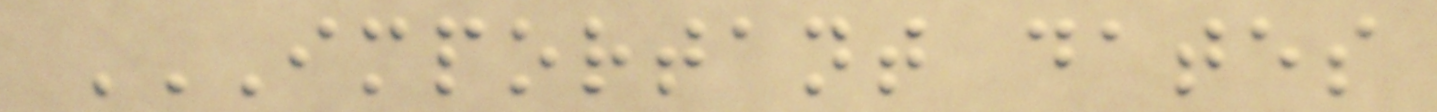IMPORTANT DATES
